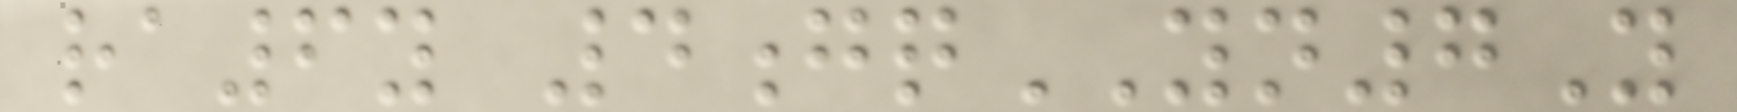ra6y 4gqYN7Y
